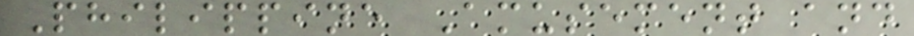Philippine Amusement and
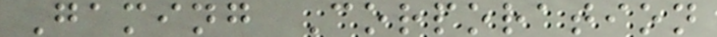Gaming Corporation
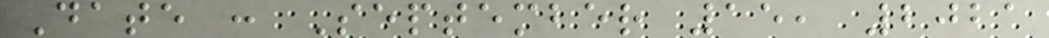Date : September 15, 2021
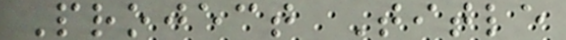Project Title
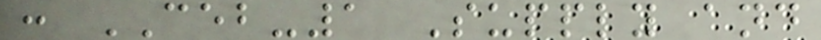: CEB-1 Supply and
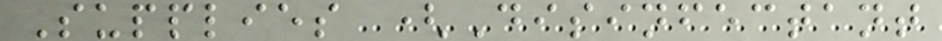Supplies (Disinfectant
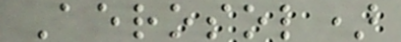Aerosol)
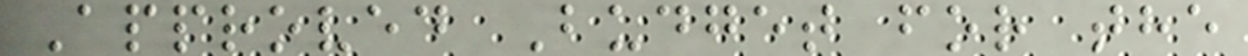Approved Budget for the
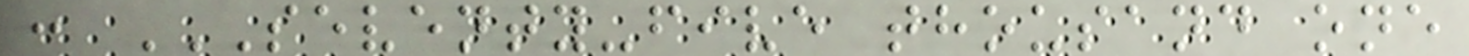: SEVENTY-FIVE THOUSAND ONE
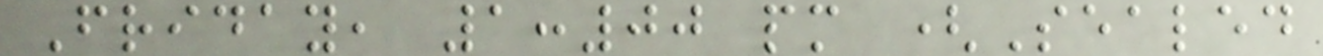Friday, 1:00 pm (Sealed
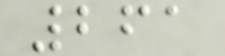261
